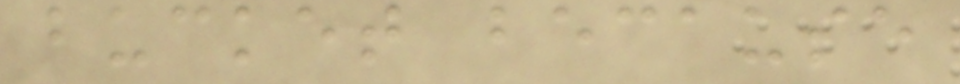bucket because
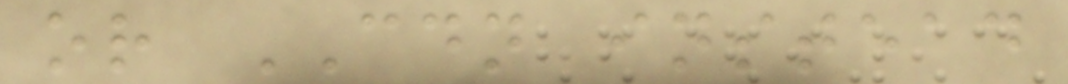or CDN instead
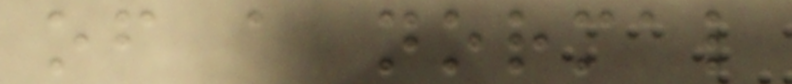of a normal
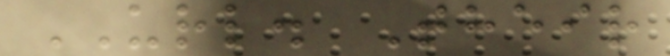URL. Their
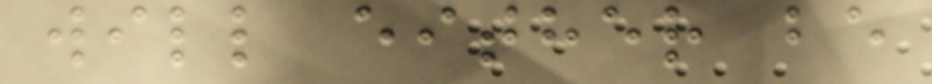will either be
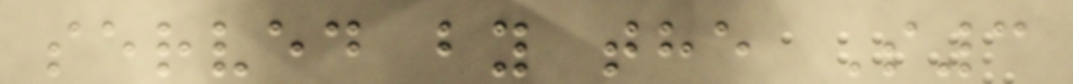served by the S3
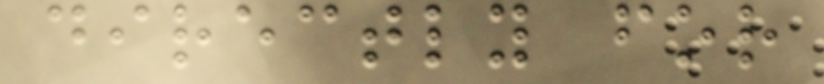directly for
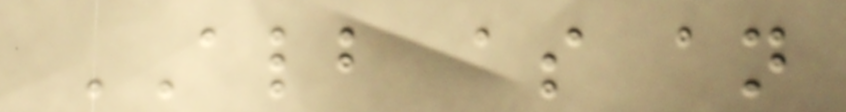ALB as an
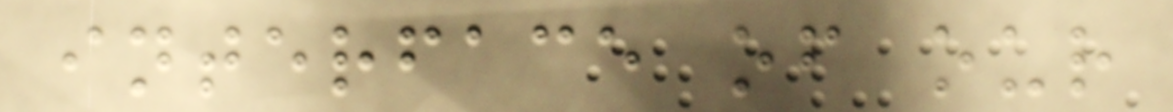interface of our
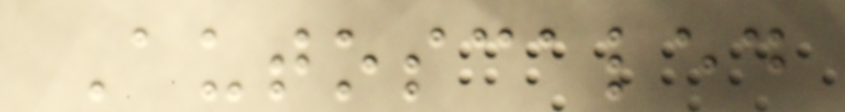Autoscaled
